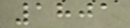1801
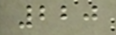220
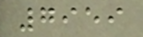7959
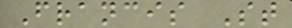Francis St
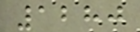1280
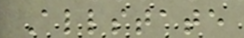Allstate
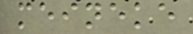meineke
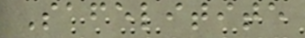Safelitite
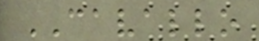CAVALLO
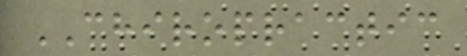CHIROPRACTIC
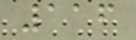116
